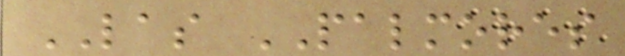LAS PALMORES
